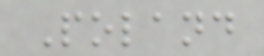Poland
